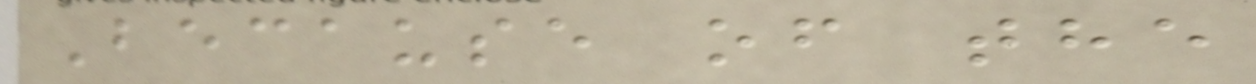Because of the
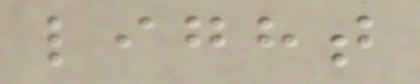light
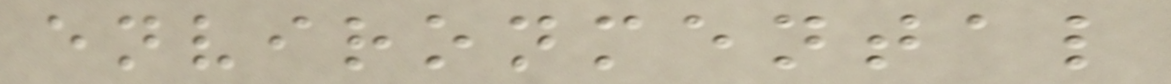environmental
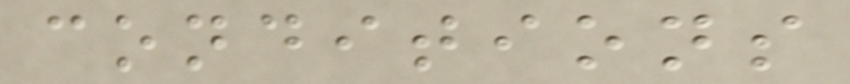conditions
